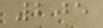205
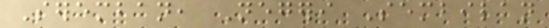Seremban, Negeri Sembilan
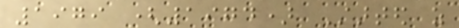1979 (1974) Started as
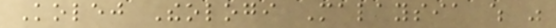Kolej Theologi Malaysia which was
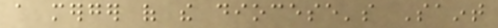a merger of the diocese's Saint
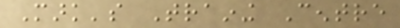Mark's Training Centre
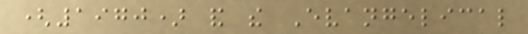(1970) and the Evangelical
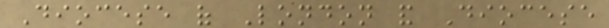Diocese of London and Diocese
